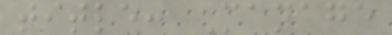title: Manage
